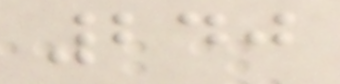240
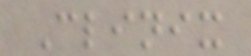Clinix
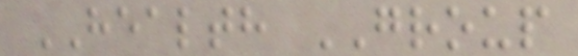HEALTH GROUP
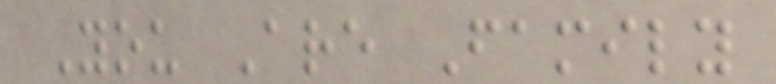You Are Family
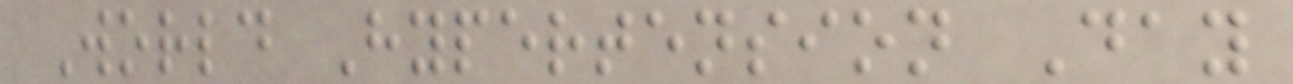World Hypertension Day
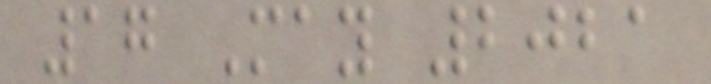17 May 2021
